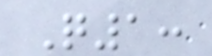Q1:
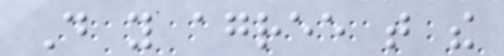Do you agree that the
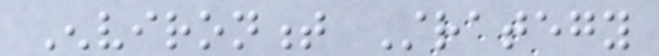Environment Strategy
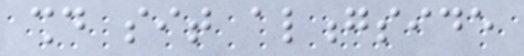should sit alongside
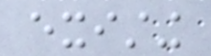existing
